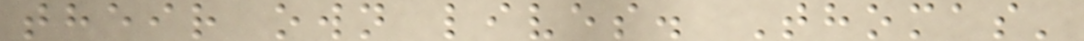their own lives. Thomas'
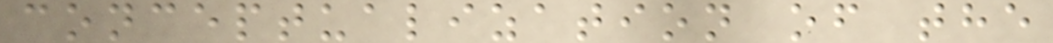conceptualization of the
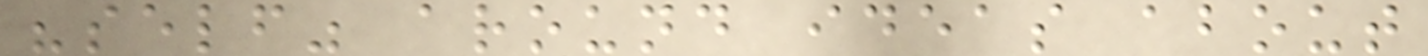"self" around ideas about
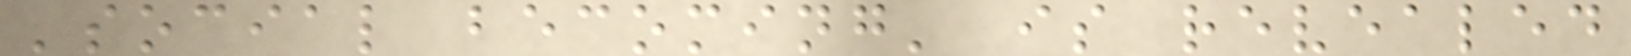'social becoming' is revealed
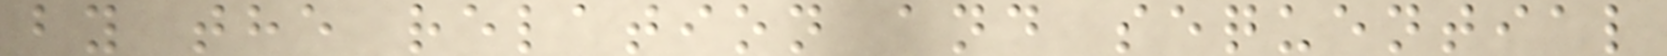by the relation and sequential
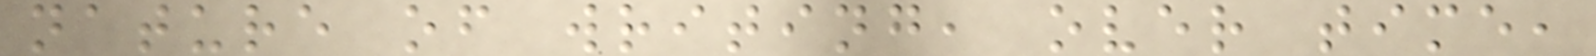nature of writing, over time,
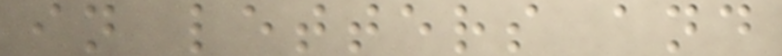in letters and
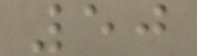50
